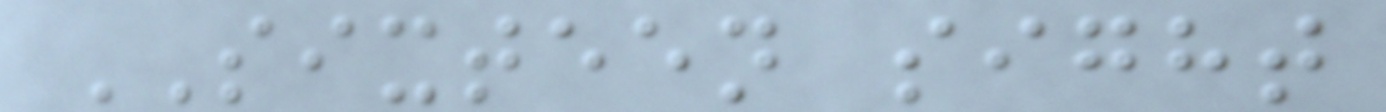SIXTEEN sight
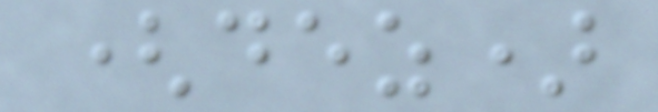(dez)
